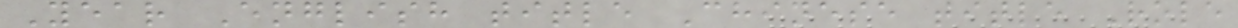Year English title Chinese title Role
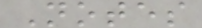Notes
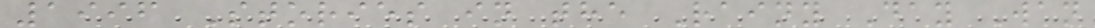1996 Stories in the Rainy Day Wan
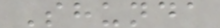Shunda
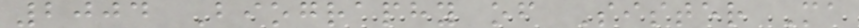2004 Biography of Sister Ma
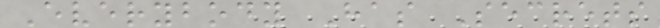Everybody Has Secrets
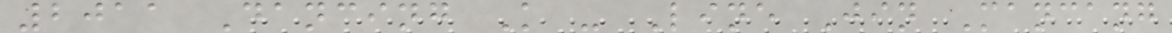2011 Dancing K - Line Jin Mancang
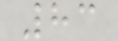83
